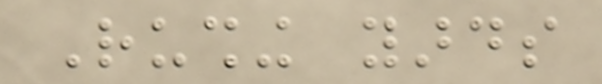Rushing yards
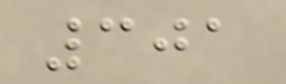301
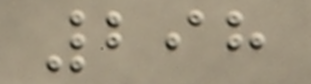298
